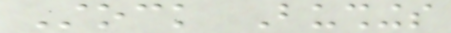Stock Bushings
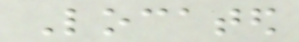Located
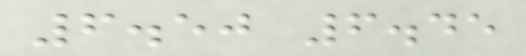6.50 6.45
